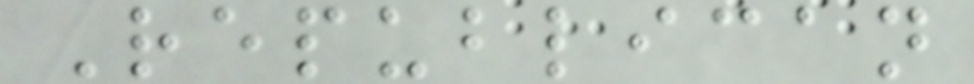Republican
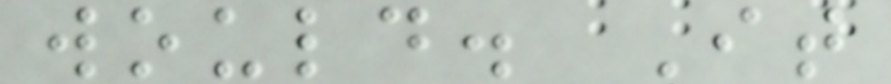would. It
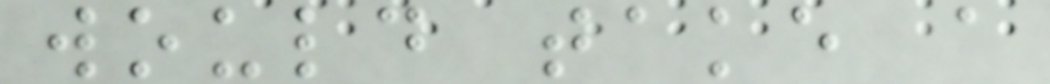would take a
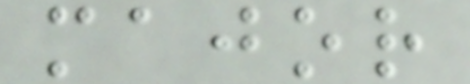major
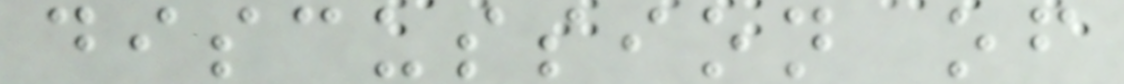discussion of
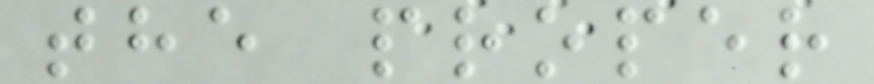the proper
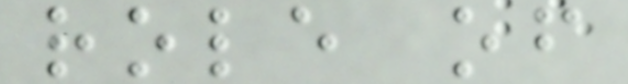role of
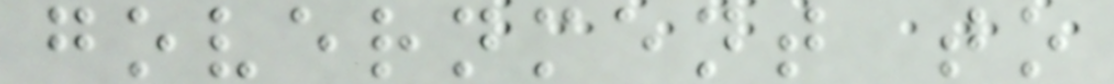government to
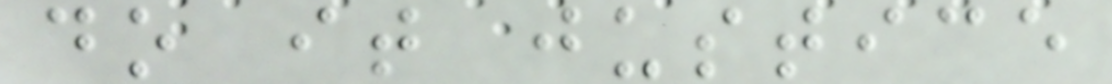do it justice
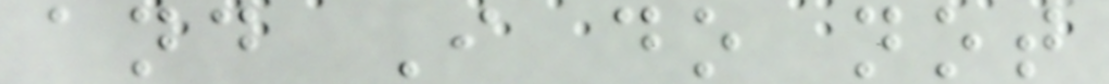and I do not
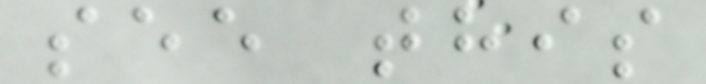see this
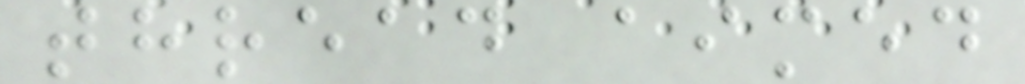thread aimed
